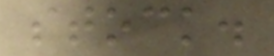stock.
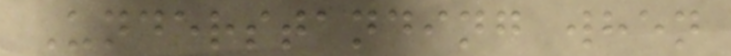Understanding when
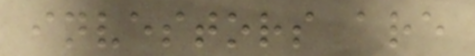investors are
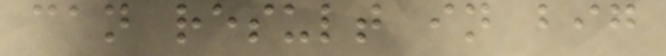can result in big
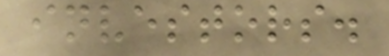investors.
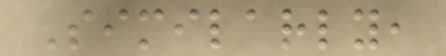Similarly,
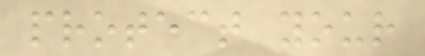protect your
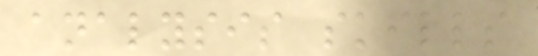analysis skills
